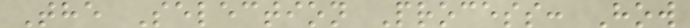The Selection Process: How
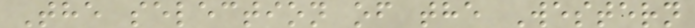The selection of the Western
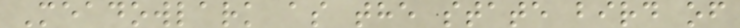Meadowlark as the state bird of
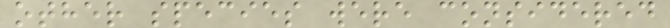other species were considered
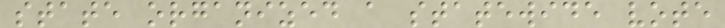state organized a statewide vote
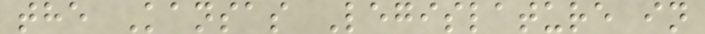the Kansas Legislature in
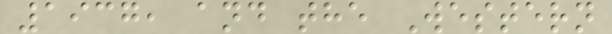1937, and the Western
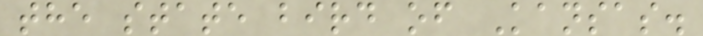the state bird of Kansas.
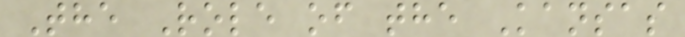The Role of the Kansas
